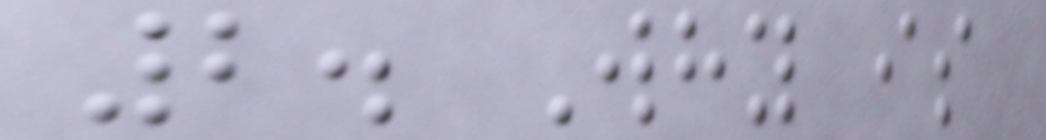2. Why is
